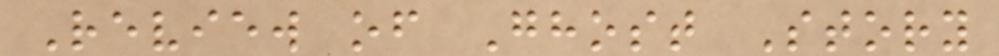Review of Ghost Story
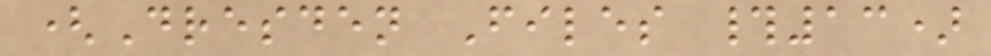(Dresden Files #13)
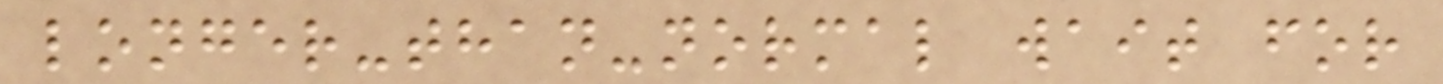longer-than-normal wait for
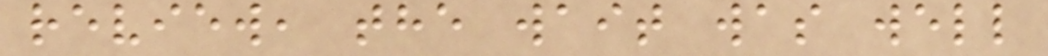review, the wait was well
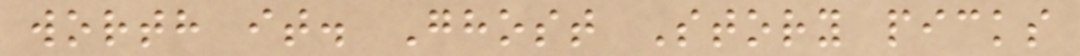worth it. Ghost Story picks
